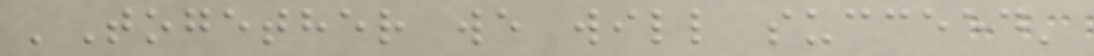'Together we will succeed'
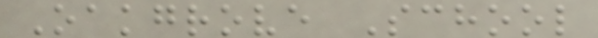Oakgrove School
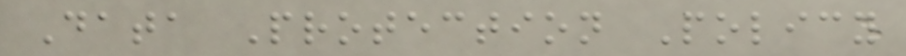Data Protection Policy
